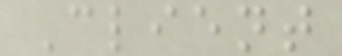Client
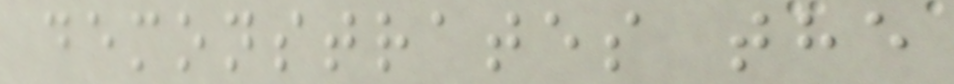demonstrates the
